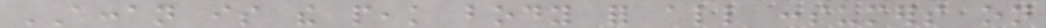ACCAN is the peak body for all consumers on
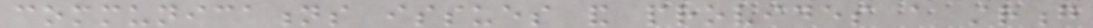communications issues and provides a strong
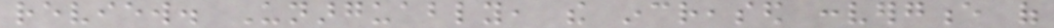review. Unarguably, the increased convergence of
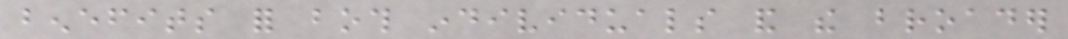benefits for both individuals and the broader
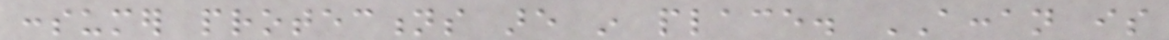consumer protections are in place. ACCAN is
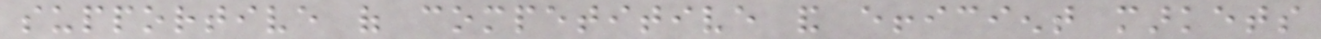supportive of competitive and efficient markets
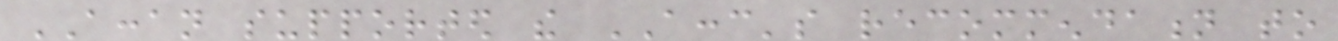ACCAN supported the ACCC's recommendation to
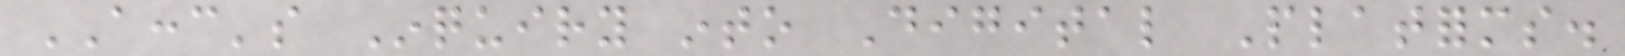ACCC's Inquiry into Digital Platforms.
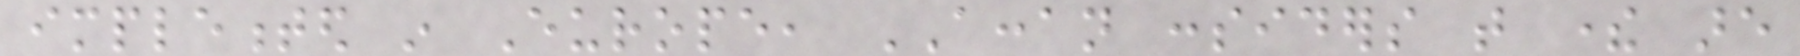implemented in Europe, ACCAN considers that there are
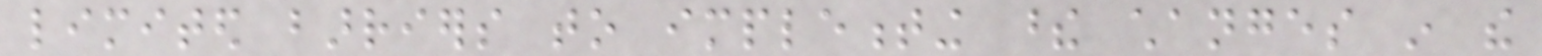limited barriers to implementing these changes in the
